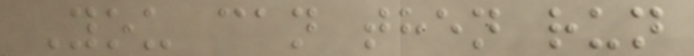You can then run
